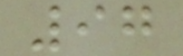97
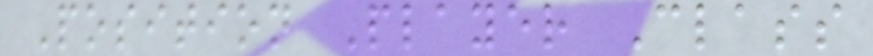Position Player Class
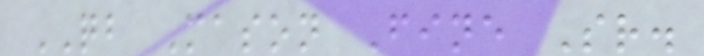QB Mason Fine Sr.
